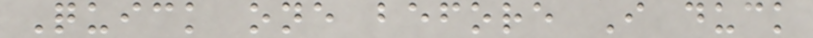Quick one before I duck
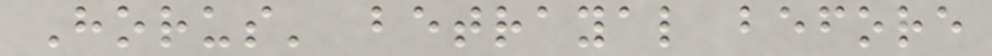Horus' betrayal before
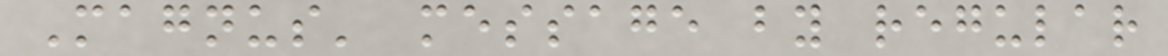Magnus' message by regular
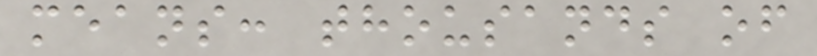means: thousands of
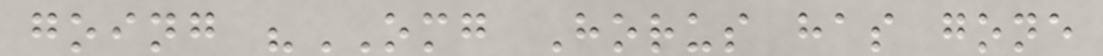going "OMG Horus has gone
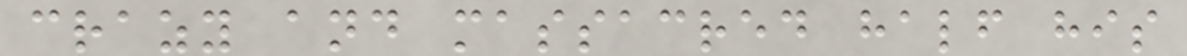crazy and massacred half his
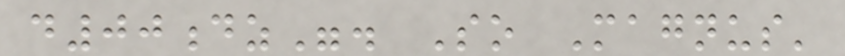d00dz". So Magnus'
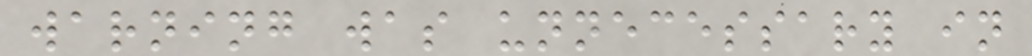warning was unnecessary in
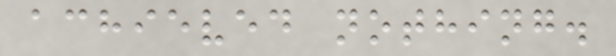achieved nothing.
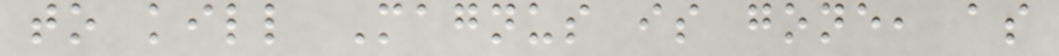to kill Magnus is gone, as
